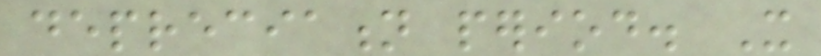depreciation period. It
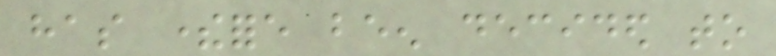has therefore been decided to
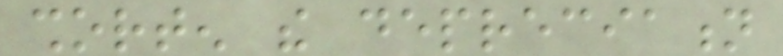shorten the depreciation
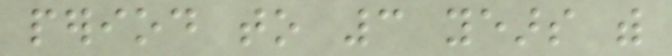period to 3 years with
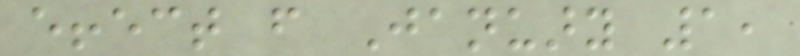effect from January 1,
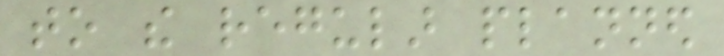to the regular planned
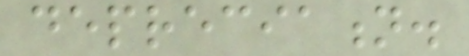depreciation.
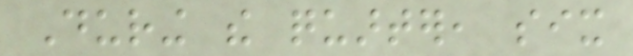During the quarter, six
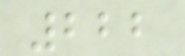222
